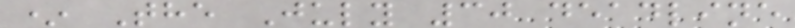* The July 30 deadline
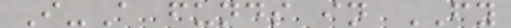I-A funds in FY
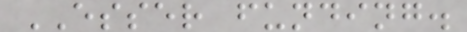ESSER funding.
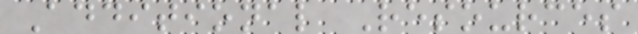Additional Resources
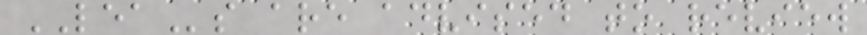LEAs are advised to review
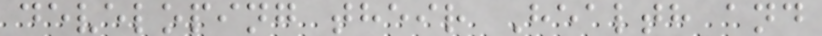developing their Health and
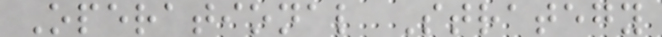Operational Strategy
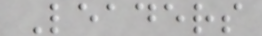Leaders
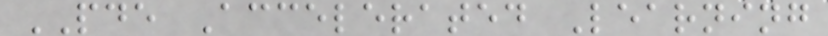PDE Accelerated Learning
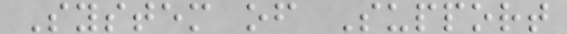System of Support
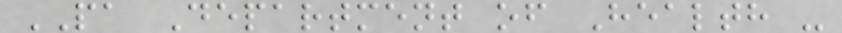PA Department of Health -
